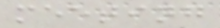meeting
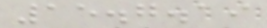15.7.19
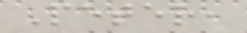Peter,
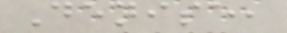Denise,
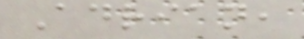Adrian,
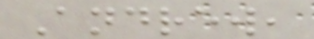Andrew,
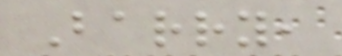Barry,
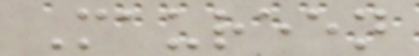Maureen
